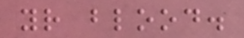your blood.
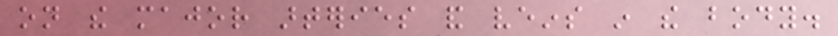on the major arteries and veins in the body.
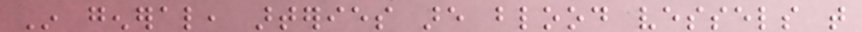In general, arteries are blood vessels that
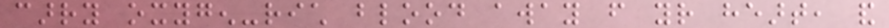carry oxygen-rich blood away from your heart, and
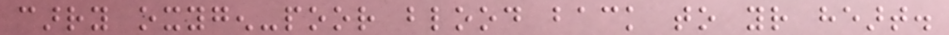carry oxygen-poor blood back to your heart.
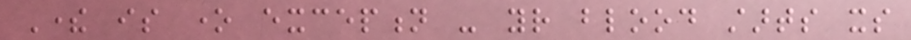There is one exception - your blood starts its
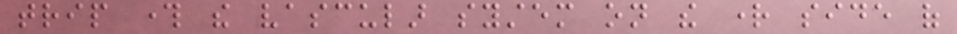trip through the vascular system on the right side of
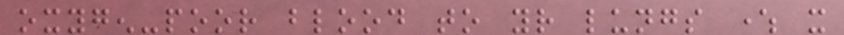oxygen-poor blood to your lungs where it
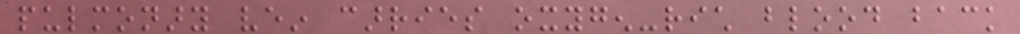pulmonary vein carries oxygen-rich blood back
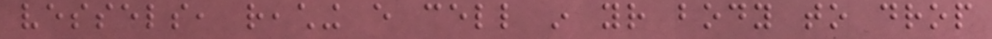vessels, reaching every cell in your body to drop
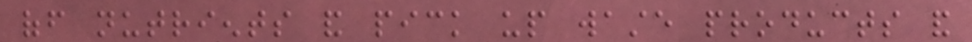off nutrients and pick up waste products and
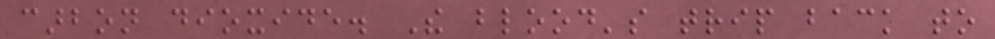carbon dioxide. The blood's trip back to
